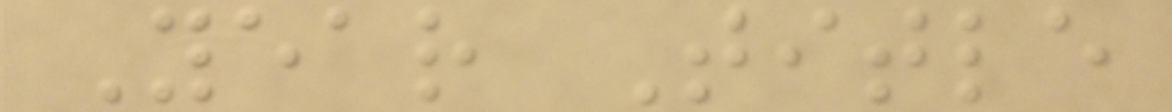Year Title
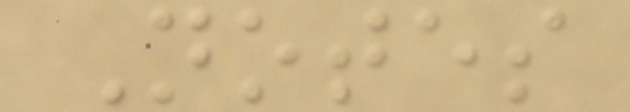Notes
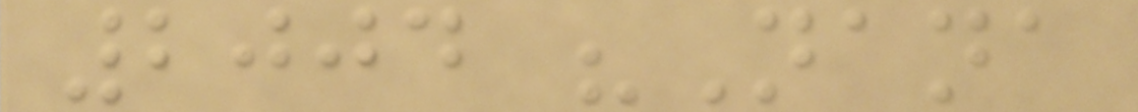2004 "Nana
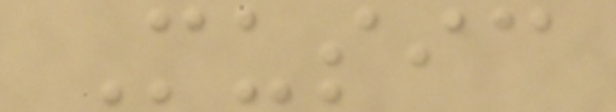Music
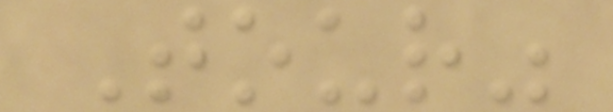Tour"
